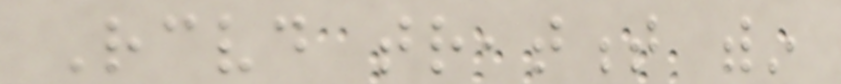Received treatment within
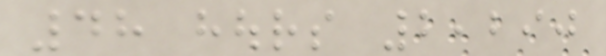48 hours 2,290
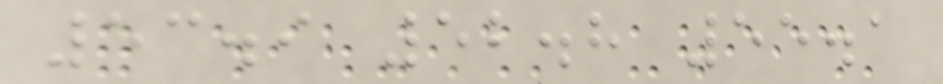53.9 52.8 55.1
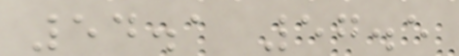54.1 57.5
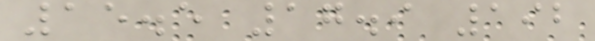15.5 17.9 192
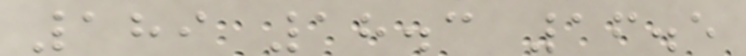189 18.3 16.5
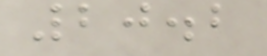20.2
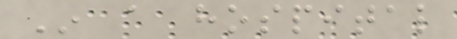In a hospital
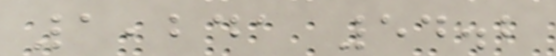1,241 54.2
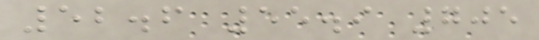52.6 55.9 705
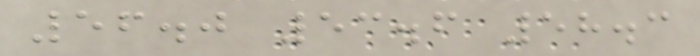56.0 53.6 58.3
